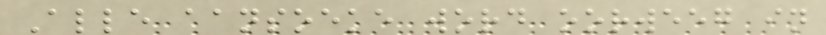Alle aansoeke word oorweeg in
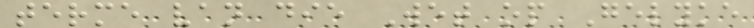terme van die Wet op Gelyke
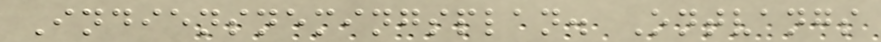Indiensnemingsplan. Ontvangs
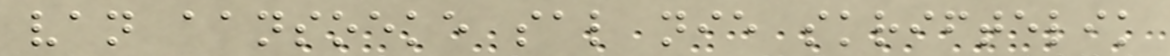van aansoeke sal nie skriftelik
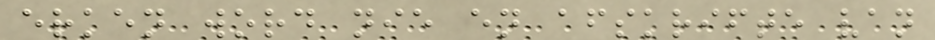erken word nie en afskrifte van
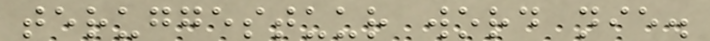teruggestuur word nie.
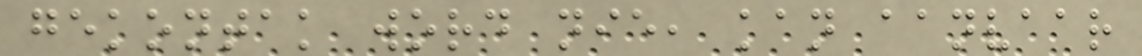gekontak word nie, kan aanvaar
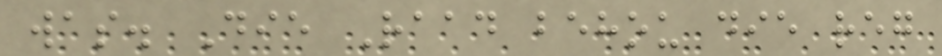was. Die Raad behou die reg
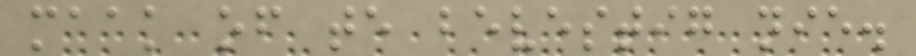maak of te bevestig nie.
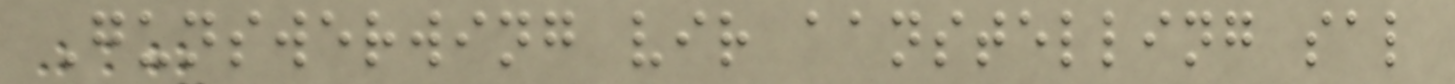Gunswerwing vir aanstelling sal
